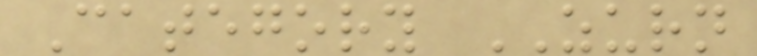Category ZURN
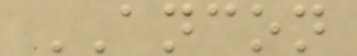ANCON
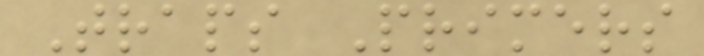Traps Primers
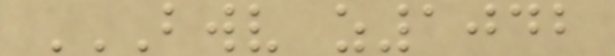BWV Z1042
